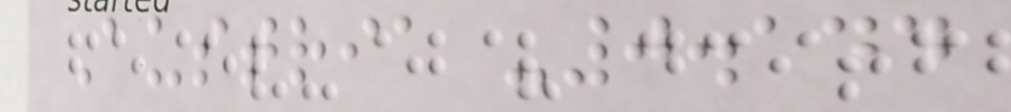Austria -0.144
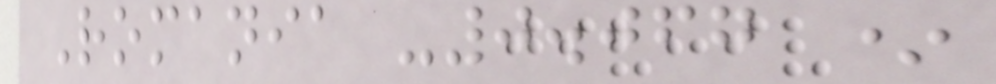Romania -0.067 *
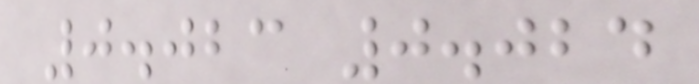0.023 0.024
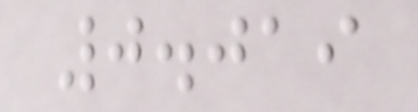0.019
